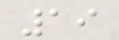19
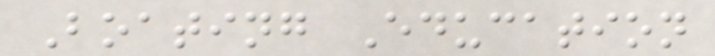Boating Education
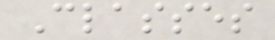Classes
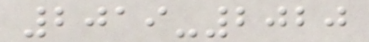2019-2020
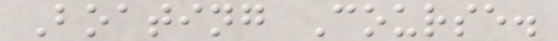Boating Course.
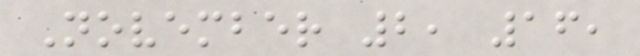November 2, 16,
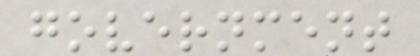government
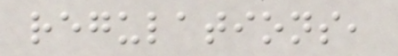regulations,
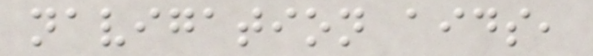navigation aids,
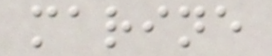marine
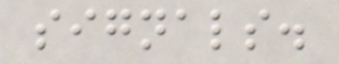signals.
